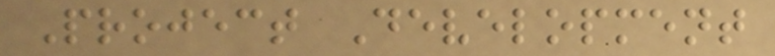Project Development
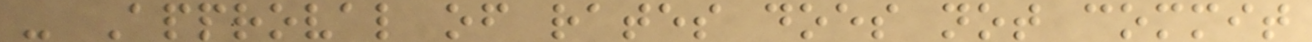- Approval of rates does not commit
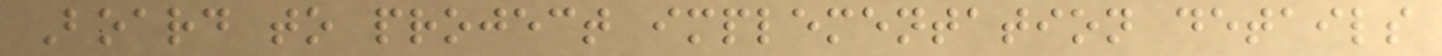Board to project implementation details
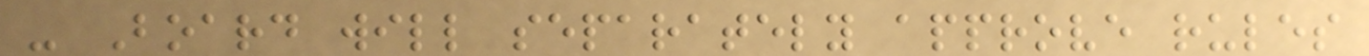- Board will separately approve rules
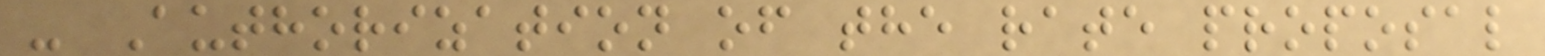- Authorization of the rate proposal
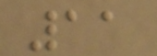11
